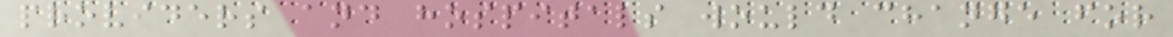providers and hospitals would change for
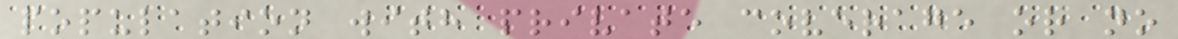population with private coverage or no
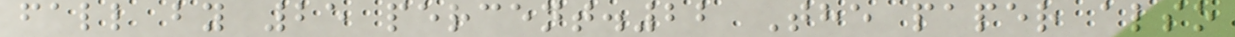fall by 25 percent.22 The paper also
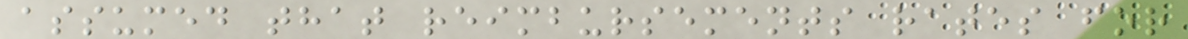assumed that reimbursements rates for
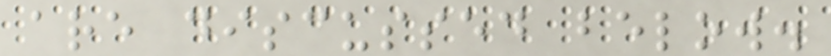are discussed below.
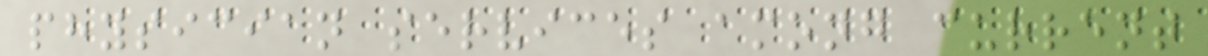physician services among current
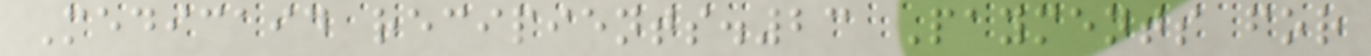Medicaid recipients.23 Payments for
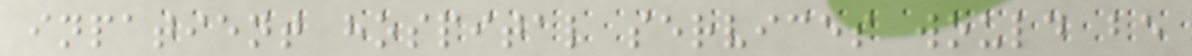inpatient hospital services would be
